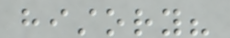history?
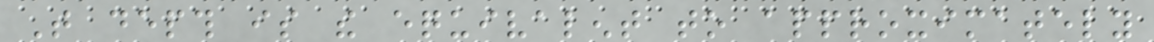That depth is the equivalent to approximately
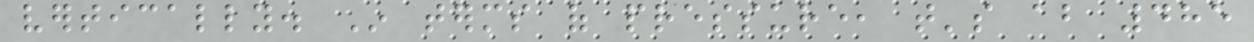vertically. In terms of pressure, that's about 485
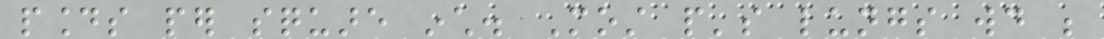pounds per square inch. Most people's lungs would be
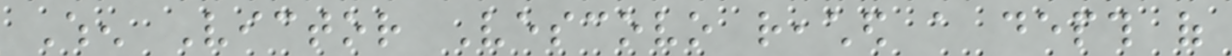When Victor Vescovo reached a depth of
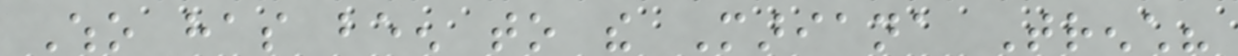Who has been to the Mariana Trench?
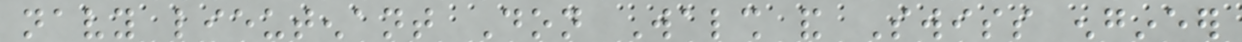navy lieutenant Don Walsh and Swiss engineer
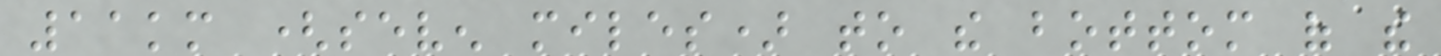11km (seven miles) to the bottom of the
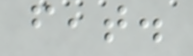feat.
